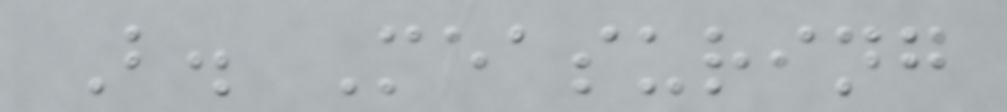B. Measuring
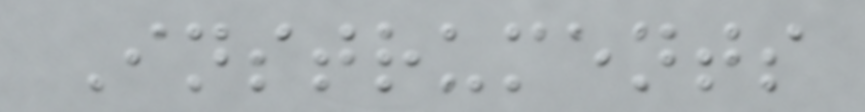Instruments
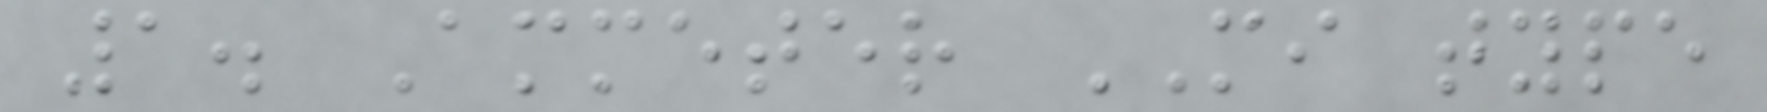1. Ammeter MI type
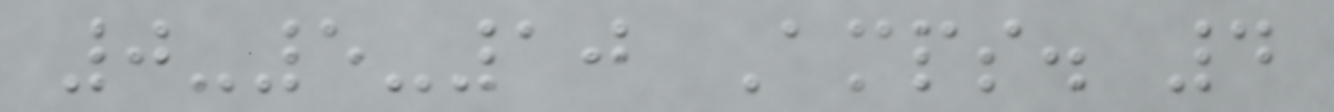0-5-10 Amps. 4
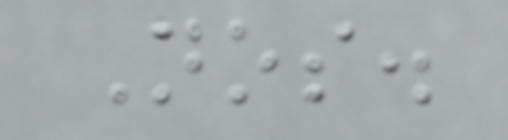Nos.
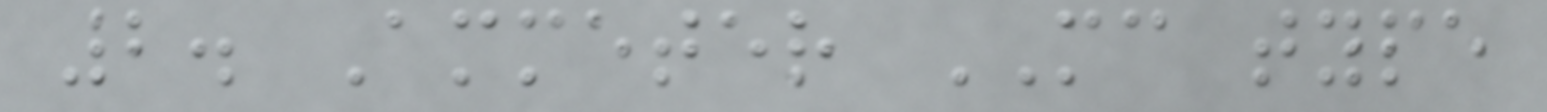2. Ammeter MC type
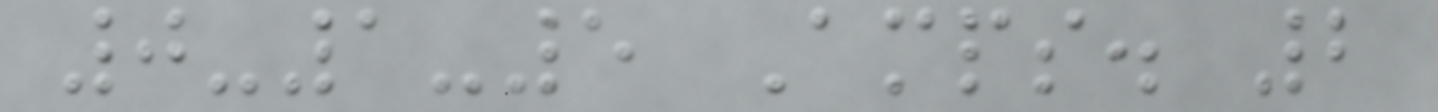0-1-5 Amps. 2
